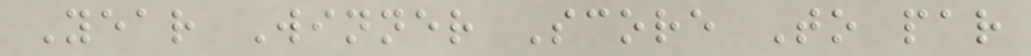Year Winner Score To par
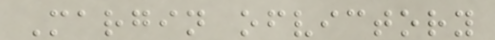Margin ofvictory
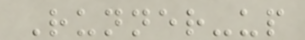Runner-up
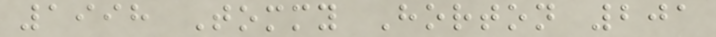1998 Tommy Horton 201
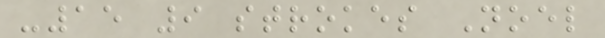-15 9 strokes Noel
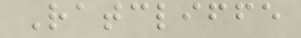Ratcliffe
